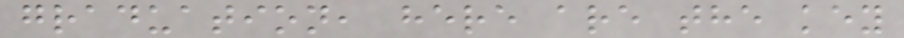graduation, here are the key
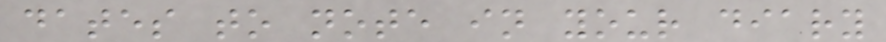dates to note in your diary
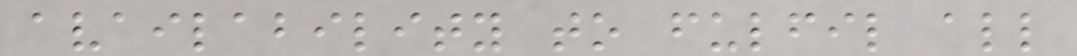availability to fulfil all
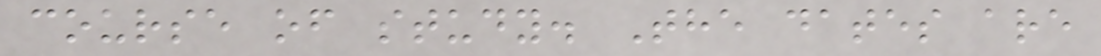course of study. The dates are
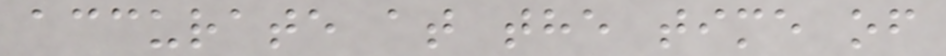accurate at the time of
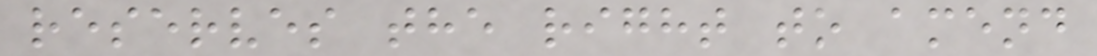reserves the right to amend
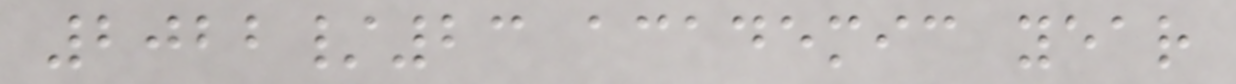2022/23 academic year
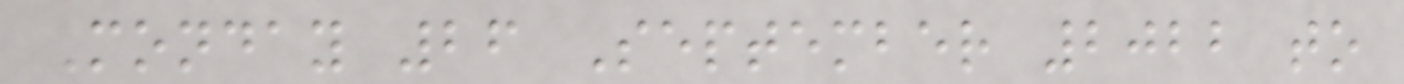Monday 26 September 2022 to
